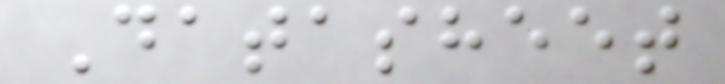Datasheet
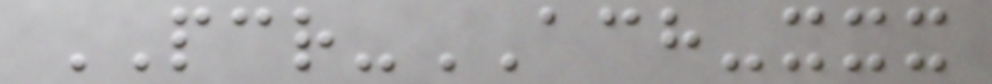PCR-ACH-xxx
